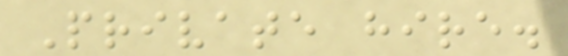Private hire.
